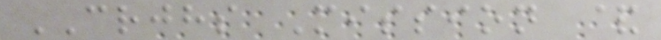CRJHS Mission &
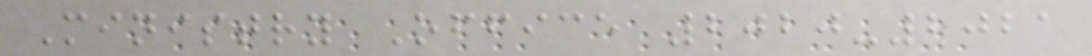Ministry Office 2020-2021
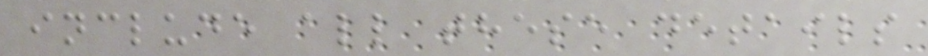include all these details
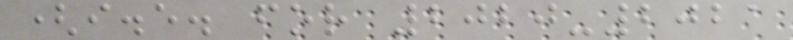(i.e. for 2020-2021
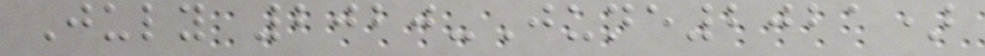July 2020-June2021)
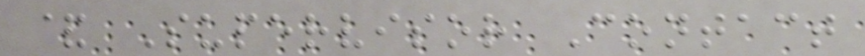& Supervisor Contact
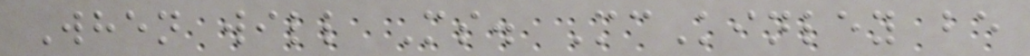When will Ms. McKinley be
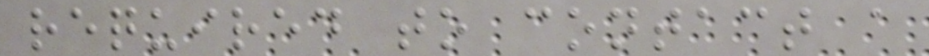required to contact a
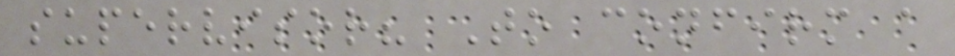supervisor? To confirm a
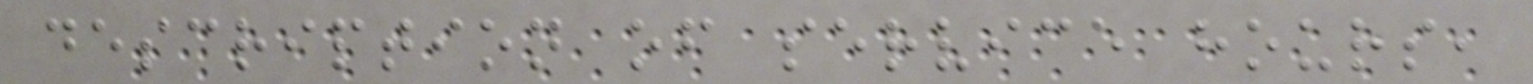description of service hours,
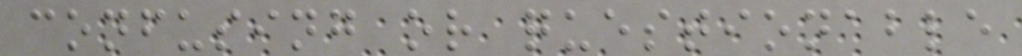confusing or questionable
